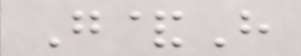G&H
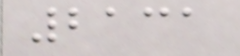2131
